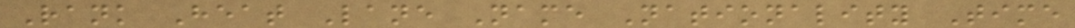Rank Heat Lane Name Nationality Time
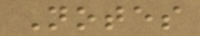Notes
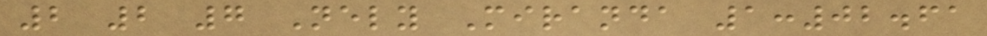2 2 7 Nely Miranda 1:02.61
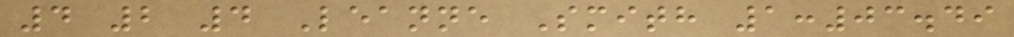4 2 4 Leanne Smith 1:03.49
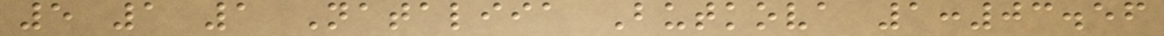5 1 1 Nataliia Butkova 1:03.56
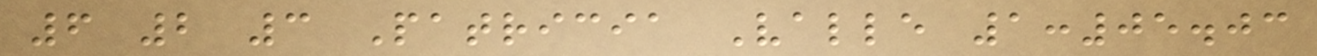6 2 3 Patricia Valle 1:05.03
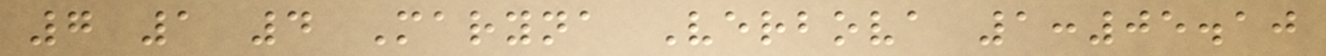7 1 4 Maryna Verbova 1:05.10
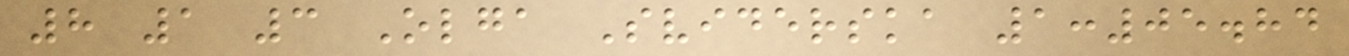8 1 3 Olga Sviderska 1:05.84
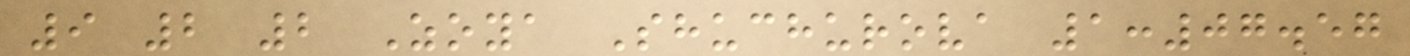9 2 2 Zoya Shuchurova 1:07.57
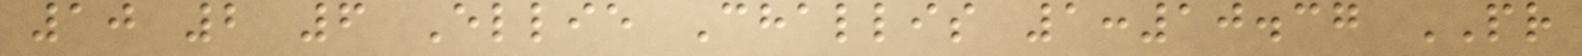10 2 6 Ellie Challis 1:10.37 PR
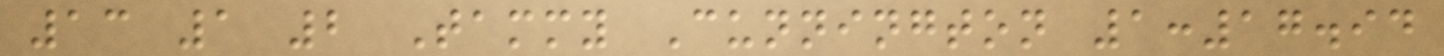13 1 2 Tammy Cunnington 1:17.94
